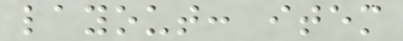layout: item
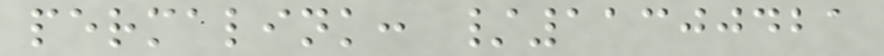permalink: /11300421
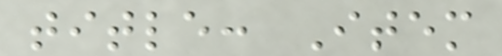title: Item
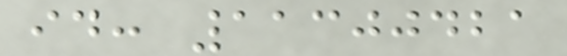id: 11300421
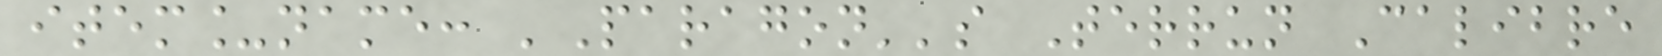item_name: 'Paragon''s Terrun Calibre
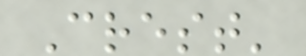Crest'
